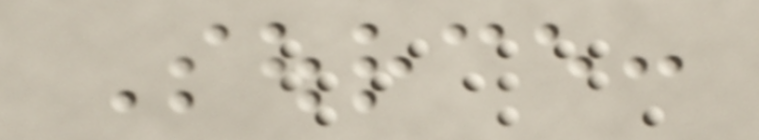Source:
